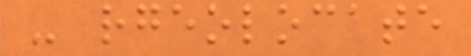- rgeolocate
